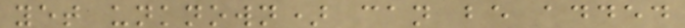yet unknown) can be added
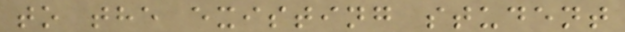to the existing student
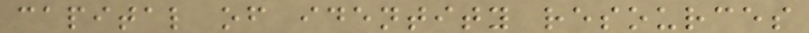capital of identity resources
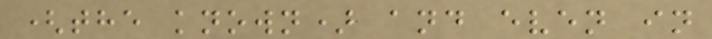(the known) and even in
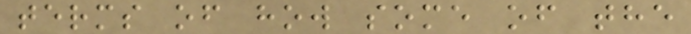terms of how some of the
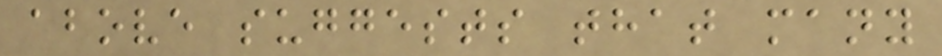above suggests that many
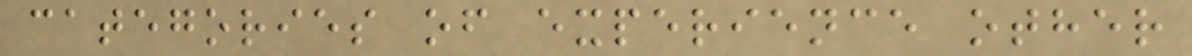categories of experience other
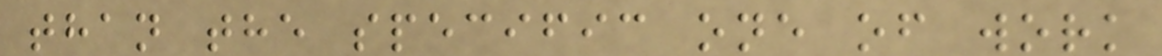than the specific one of work
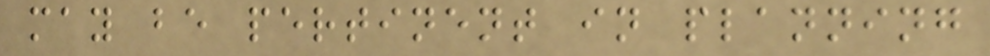may be pertinent in planning
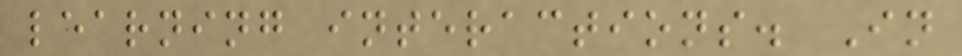learning interactions. In
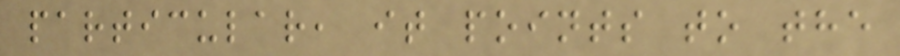particular, it points to the
